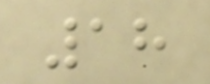18
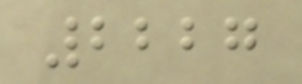2227
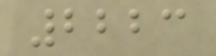2223
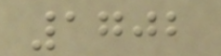1702
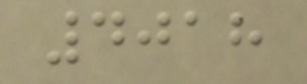4018
